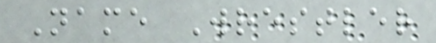Name Wrestler
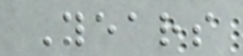Years
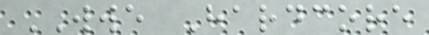WWE Hardcore
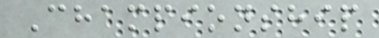Championship
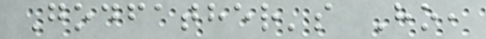Godfather's Ho,
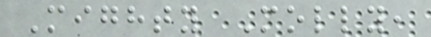Mighty Molly,
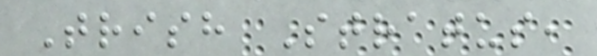Trish Stratus,
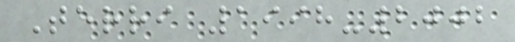Terri 1998-2002
